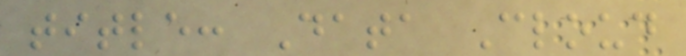title: Data Cloud
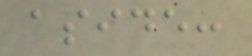aside:
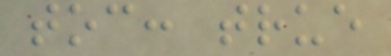toc: true
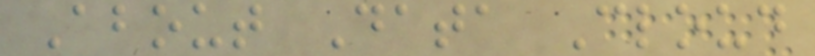About Data Cloud
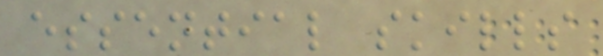essential skills
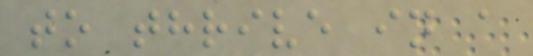to thrive in a
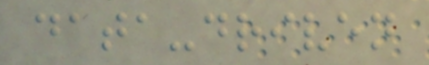data-driven
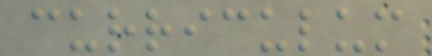curriculum
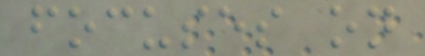focuses on
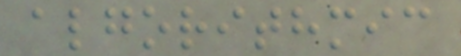algorithmic
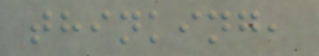thinking,
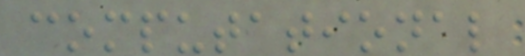computational
